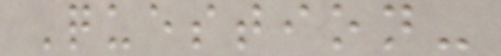Question-
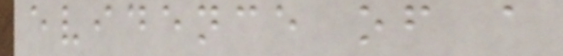evidence of a
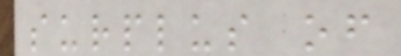surplus of
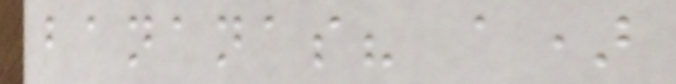bananas? a)
